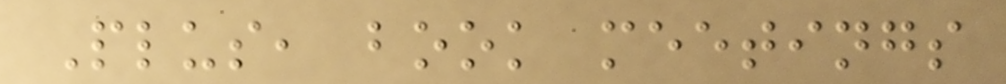Plus, book meetings
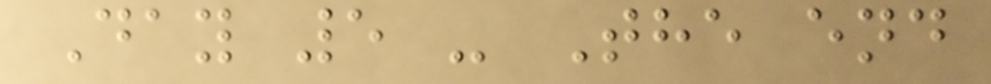Day 5 - The end
